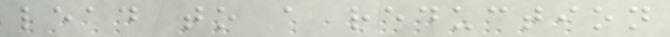lead to a reduction
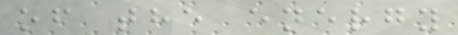of the energy
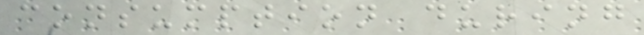consumption during
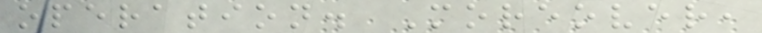operation. Moreover,
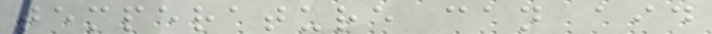temperature can aid
